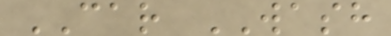CAR WASH
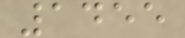1455
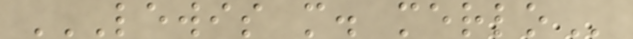LEWIS M. MERLO
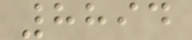8894
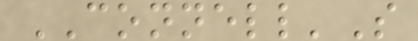CONNELL'S
